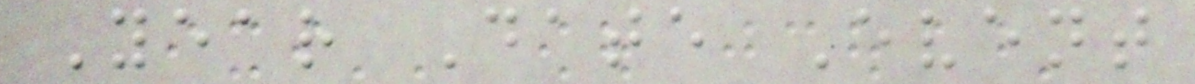Year Date Event
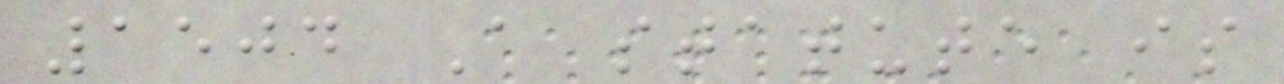1504 A statute is
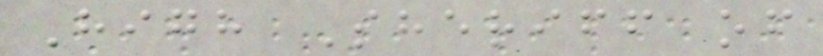High Sheriff of
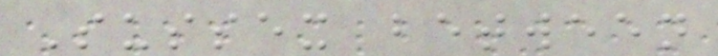Sussex between
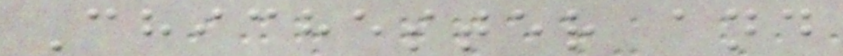Chichester and
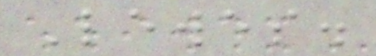Lewes.
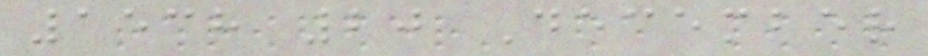1538 20 December
